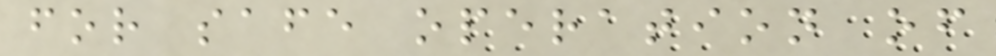for safe operation of
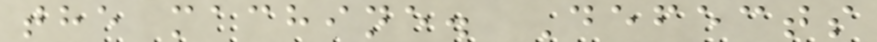the machine. Defects
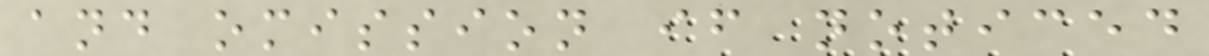and omission if noticed
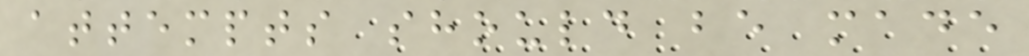attempts should be made
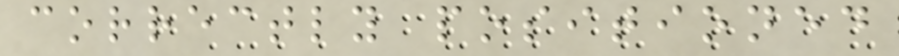correctly positioned
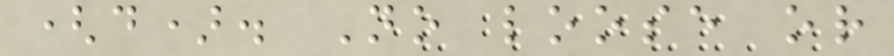(d). No loose or
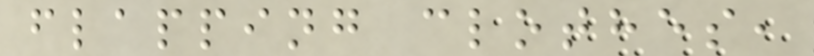flapping clothes,
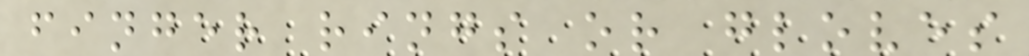finger rings or gloves
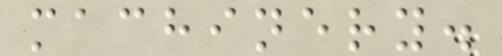machinery.
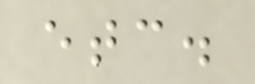etc.
